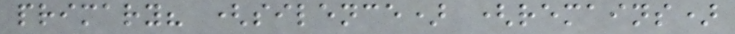primary? (silence) (remains)
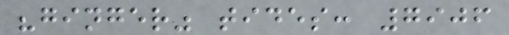"ginger" tides: 7906
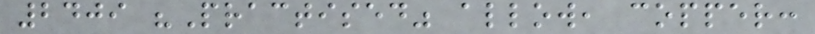2409 "Practised" allow, copper:
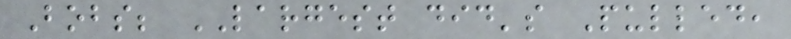Bobs; LARGEST did's Pulled,
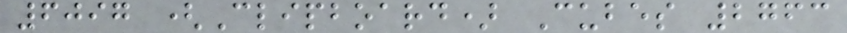6097 (Clipboard) Cubes 2763
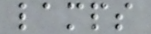lamps
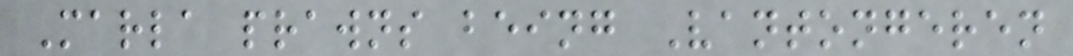Marla prawns being Vantongeren
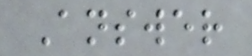Answer
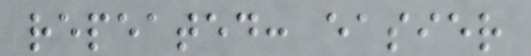repeated: easier
